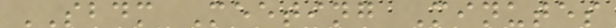SBDM Meeting Minutes
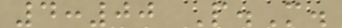4:00 P.M.
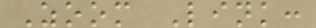Zoom Link:
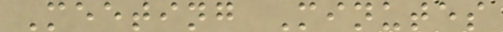Meeting Minutes
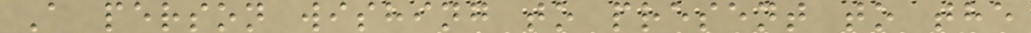A person wishing to present to the
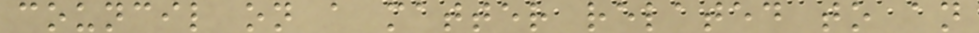council on a matter related to an
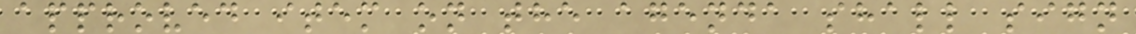approved item on the agenda shall sign
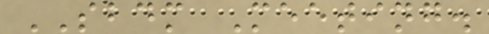SBDM Meeting.
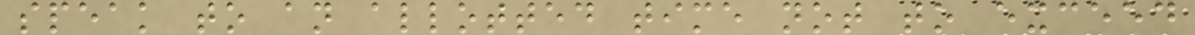speak to an allotted time not to exceed
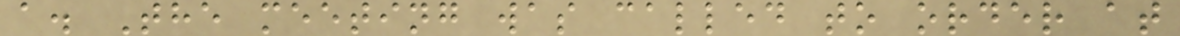a. The meeting was called to order at
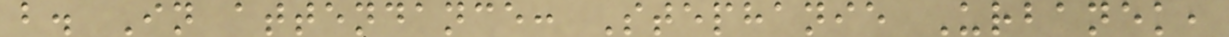b. In attendance: Stephanie Urbanek,
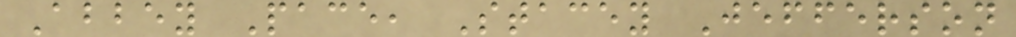Abbey Pace, Stacey Jefferson
